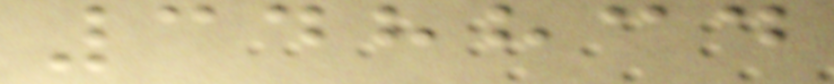348834
